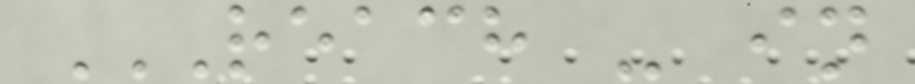REACH - IN
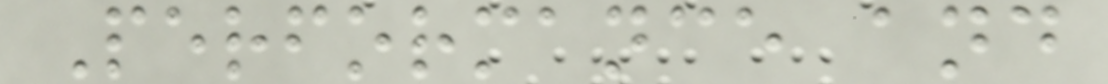Performance and
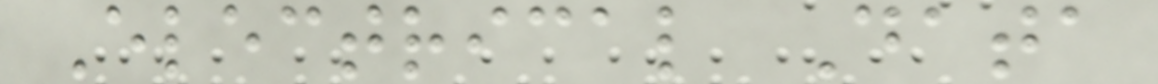Electrical Data
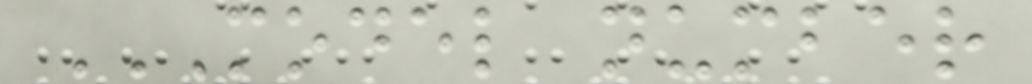MODEL NUMBER
